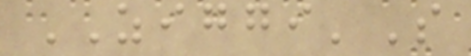ZIGGI'S
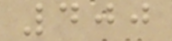400
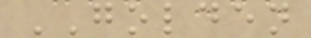GOLDEN
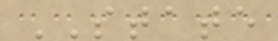STATE
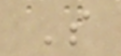S
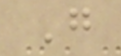G
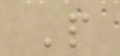P
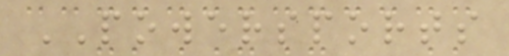POWERSPORTS
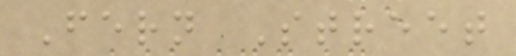Fern Street
